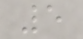5
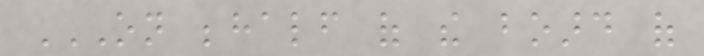ON BEHALF OF THE BOARD OF
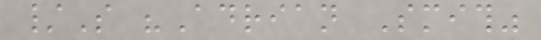/S "Adrian Smith"
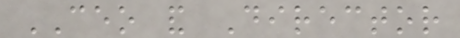CEO and Director
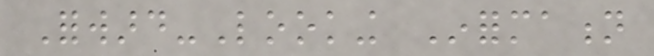Forward-Looking Information
